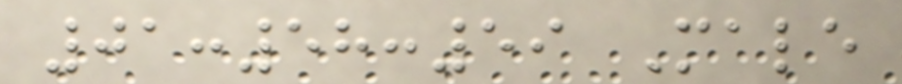01:58:59 Male
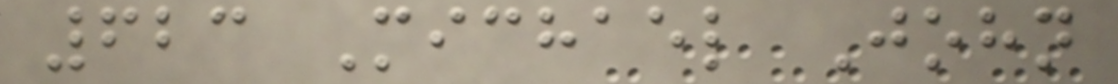623 Michael John
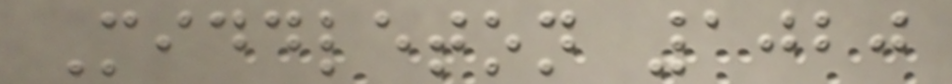Middleton 1020
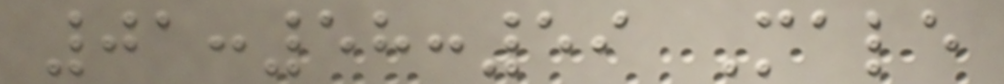01:58:59 Male
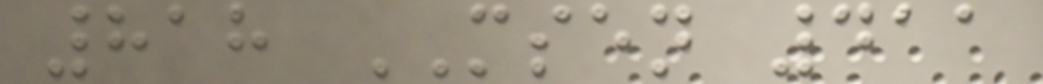818 MSEN 411
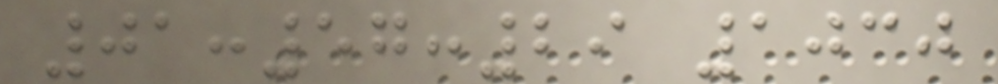01:57:29 1030
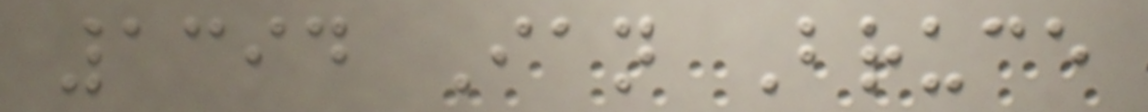1394 Ian Bruce
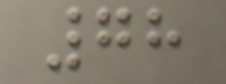78
